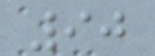90
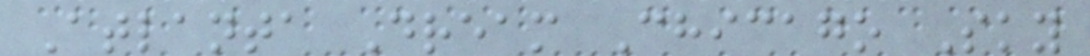Atlanta Dream Chicago Sky
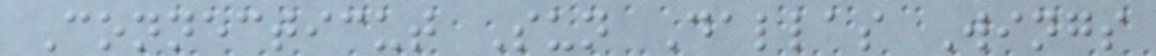Connecticut Sun Dallas Wings
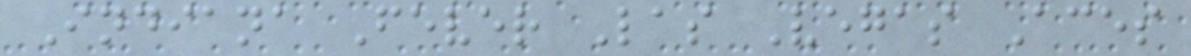Indiana Fever Las Vegas Aces
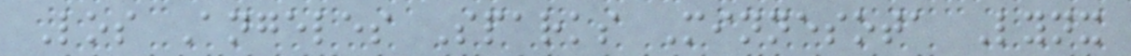Los Angeles Sparks Minnesota Lynx
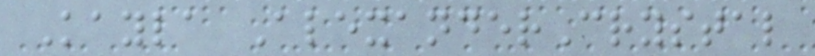Kayla AlexanderCrystal
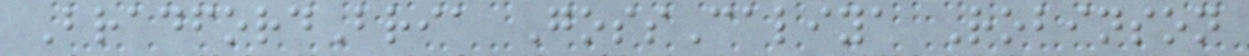BradfordBria GossCaliya Robinson
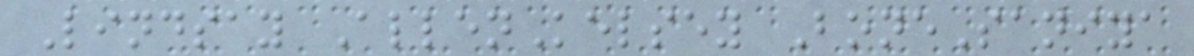Lindsay AllenKelsey BoneSaniya
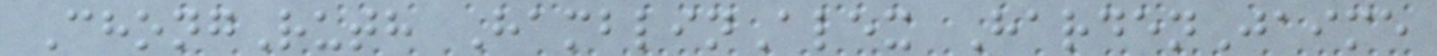ChongRuth HamblinAlex HardenJaime
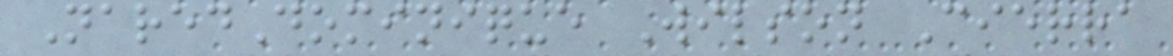NaredDominique Wilson Cierra
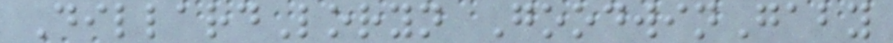DillardLoryn GoodwinGaby
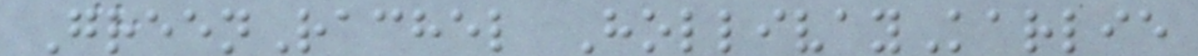GreenRachel HollivayKarlie
